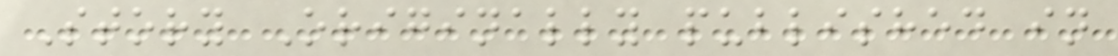Story Originally published in
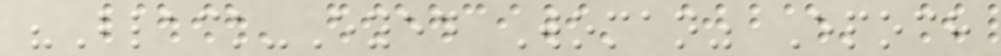"Black-Eyed Woman" Epoch
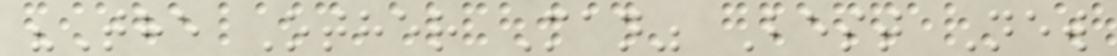"The Other Man" Best New
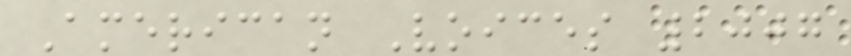American Voices 2007
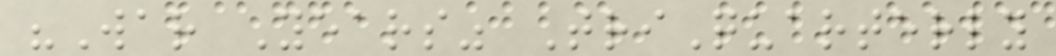"War Years" TriQuarterly
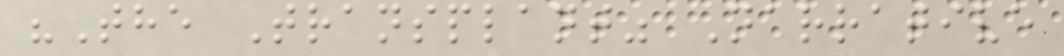"The Transplant" Narrative
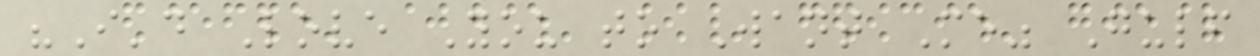"I'd Love You to Want Me" Gulf
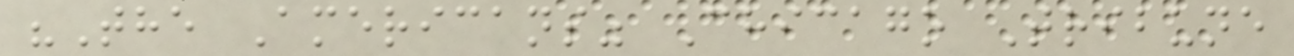"The Americans" Chicago Tribune
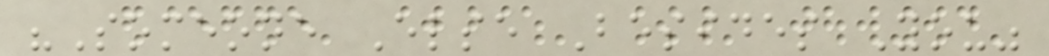"Someone Else Besides You"
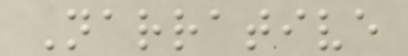Narrative
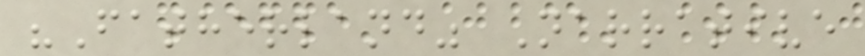"Fatherland" Narrative
